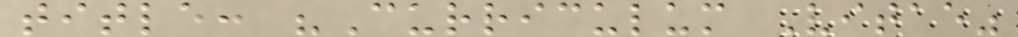title: "Curriculum Vitae"
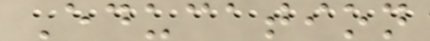Education
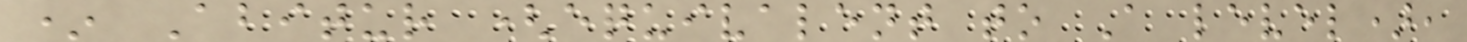* Abitur (equivalent to A level),
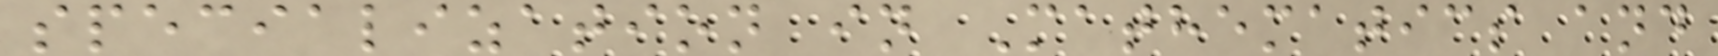specialization in Mathematics and
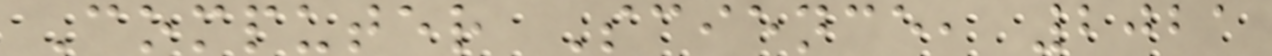Computer Science, 2021
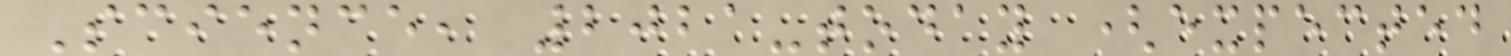Science, 2021-today (expected
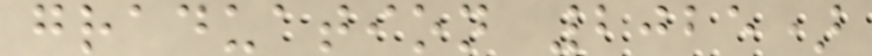graduation 2025)
